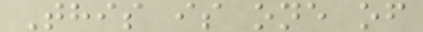This is one of
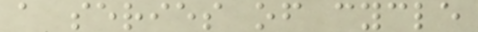a series of cycle
